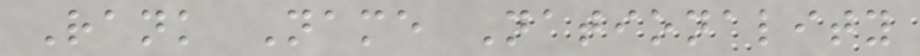Rank Name Nationality
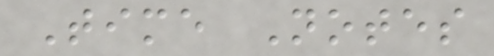Time Notes
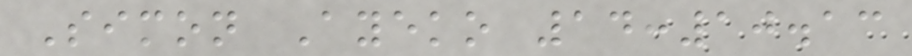Simon Ayeko 14:10.13
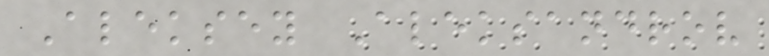Aleksey Aleksandrov
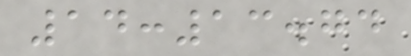14:13.74
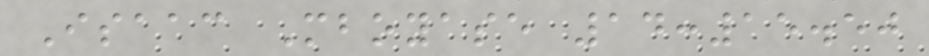Isaac Mboyase 14:15.50
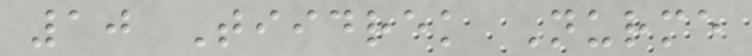10 Tiidrek Nurme
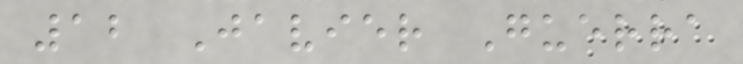12 Javier Guerra
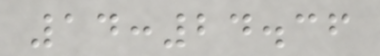14:24.36
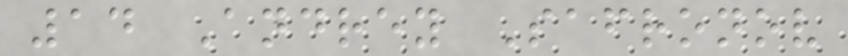14 Andrey Safronov
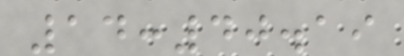14:40.19
